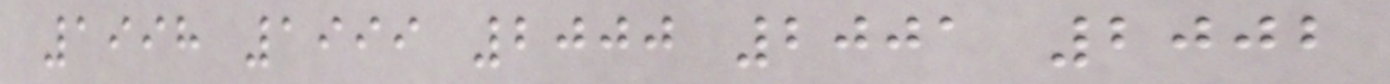1998 1999 2000 2001 2002
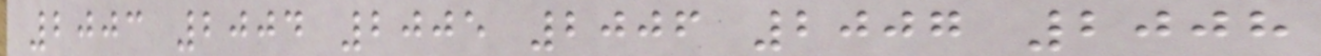2003 2004 2005 2006 2007 2008
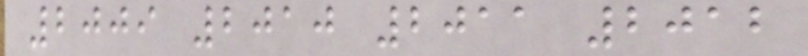2009 2010 2011 2012
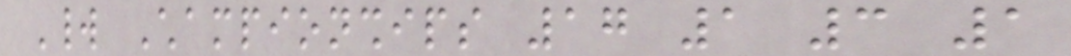World Championships 17 1 3 1
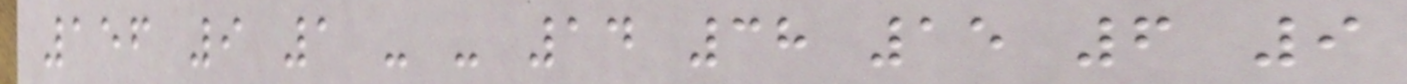156 9 1 - - 14 38 15 6 9
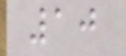10
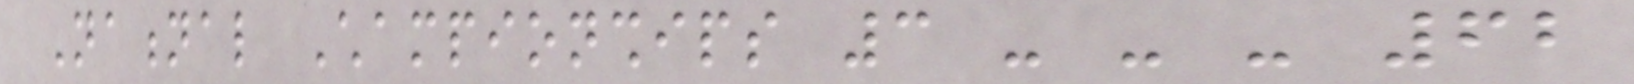National Championships 3 - - - 62
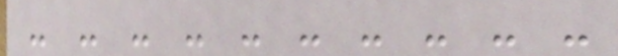- - - - - - - - - -
